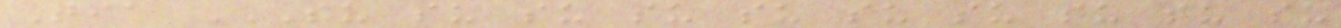Tia SU SU SU SU SU SU SU SU SU SU
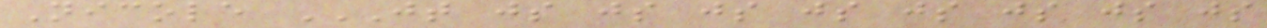Nicole JT JS JS JS JS JS JS JS JS
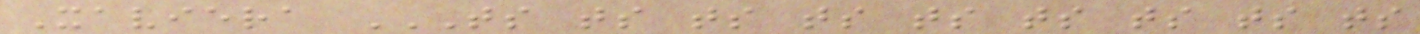Xaviera TS TS TS TS TS TS TS TS TS
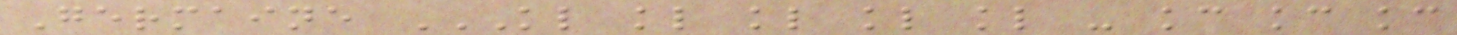Germaine KL KL KL KL KL - KC KC KC
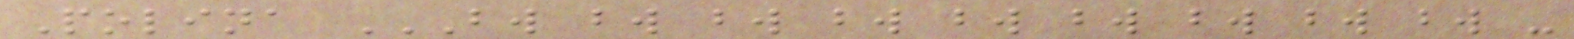Polina BW BW BW BW BW BW BW BW BW -
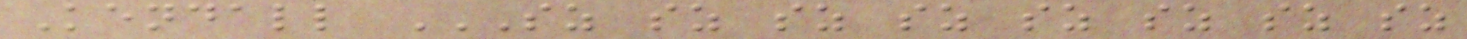Kendall SZ SZ SZ SZ SZ SZ SZ SZ
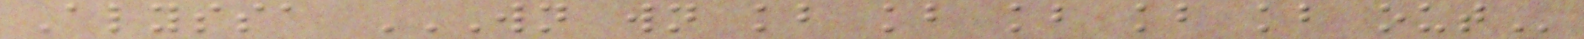Alyssa WN WN KB KB KB KB KB OUT
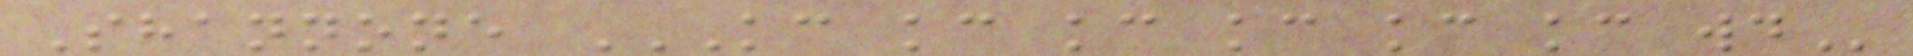Shannone KC KC KC KC KC KC WD
